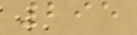295
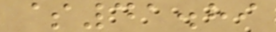$41.89
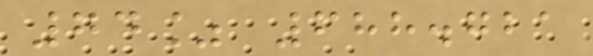74% 688.721
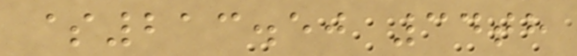$213.50 34th
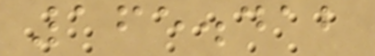165.412
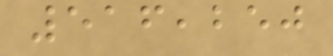516,250
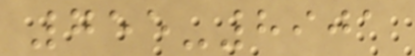755-8901
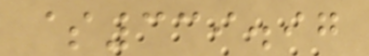$339.97
